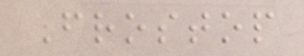Frostop
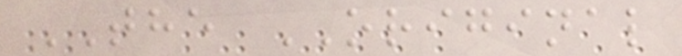THE ORIGINAL
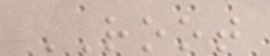ROOT
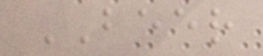BEER
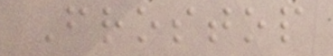Frostop
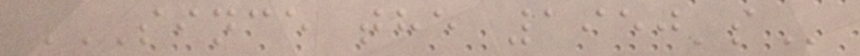SINCE THE 1950'S
